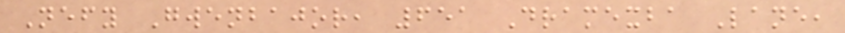Nefy Gwenbajor, 651 Dramexba Lane,
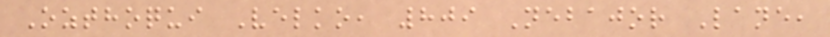Ozthoqui Velko, 809 Nebajor Lane,
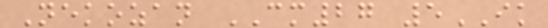Nekozan CM27 5IK
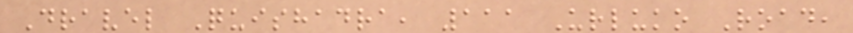Dravel Quishadra, 111 Urluko Road,
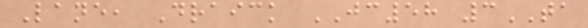Lane, Draick JC58 3TA
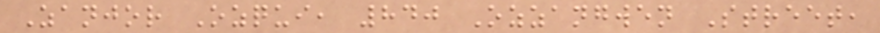Zanjor Ozqui, 840 Ozzangwen Street,
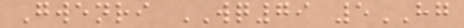Gwenri WQ79 5HG
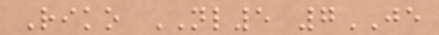Riko NL5 7JE
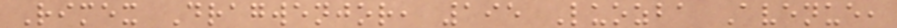Rimex Dragwenjor, 195 Luozba Avenue,
